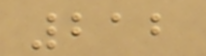212
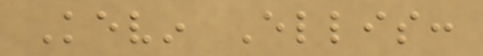Kevin Ellis:
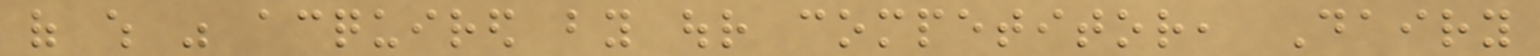of which was acquired by our competitor, Dairy
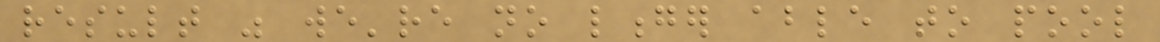result was we're no longer able to pool
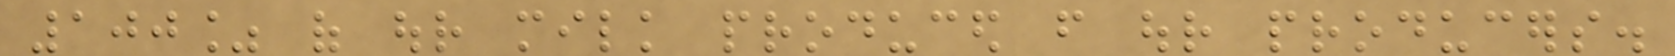100% of our milk produced from our producers.
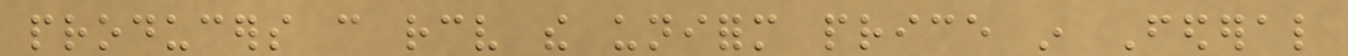producers can receive the uniform price in Federal
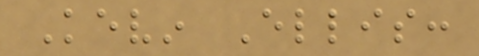Kevin Ellis:
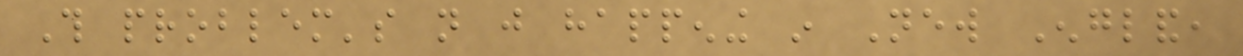This problem's not just happening in New England,
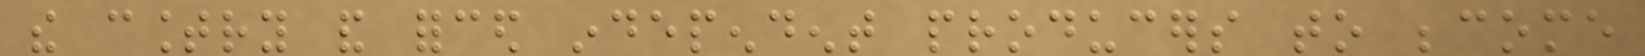the country and forced independent producers to become
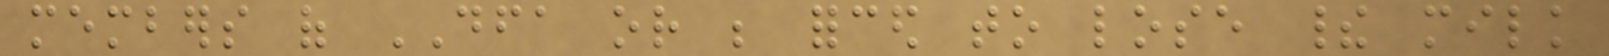members of DFA or be forced to lose their milk
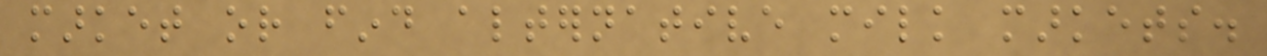market or find alternative milk markets.
